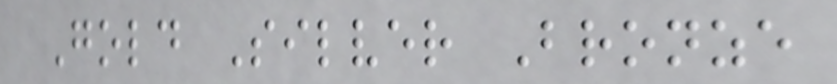Gold Silver Bronze
